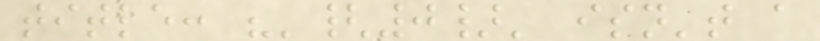title: "'{0}' isn't a
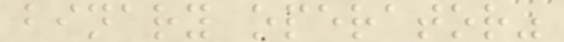binary operator"
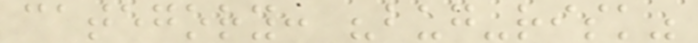category: "bug-risk"
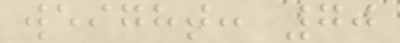weight: 70
